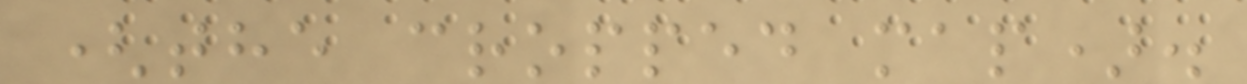(the cropped map).
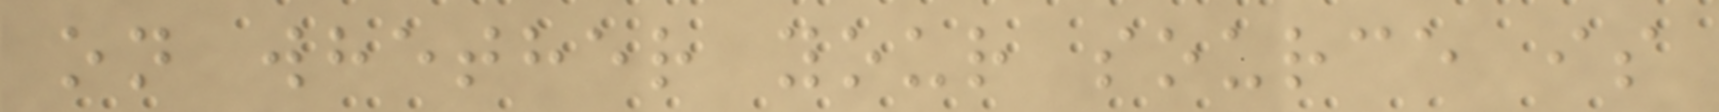on whether your source is
